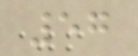57
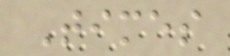Times
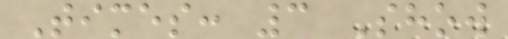Times: 3 Show
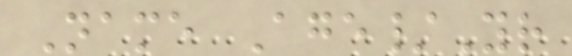Name Age/Yr
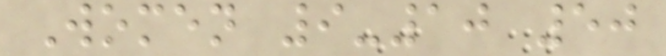Women 9-10 50
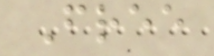Free
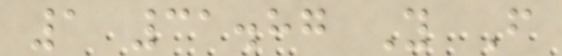1 31.87 Y F
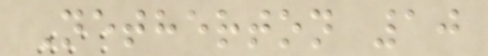Netherton 10
